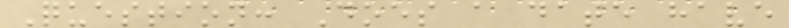Question: Does a date have
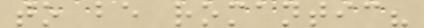to be romantic?
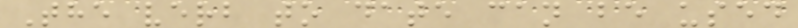The verb to date can be used
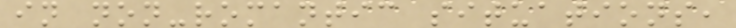in non-romantic situations,
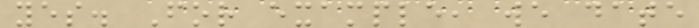yes. For example, we date
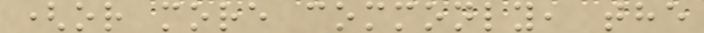(or more commonly, the
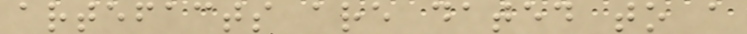artefacts are dated to a
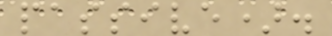passive).
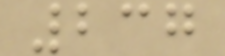237
